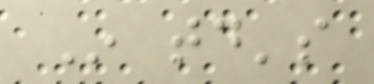In today's
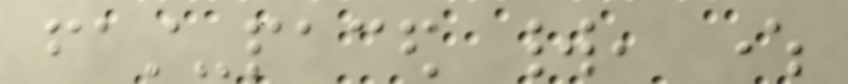fast-paced world, where
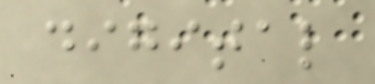digital
